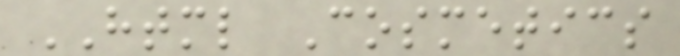HTML Cosmetics
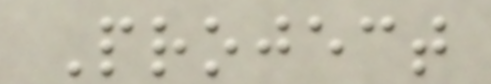Project
